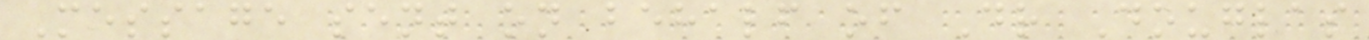Message sent on behalf of Dr Douglas
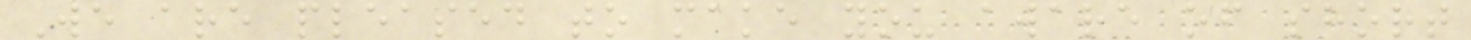We are pleased to make you aware of short
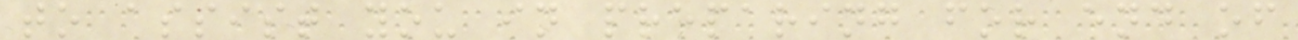to assist you in preparing for end of
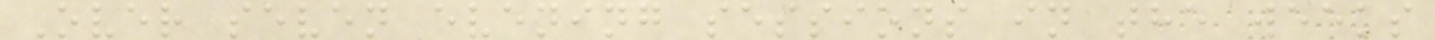Over seven evening sessions in the weeks
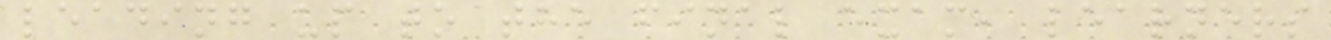leading up to the final exam, learners
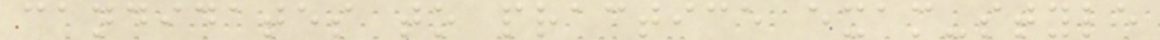candidates to practice exam-style
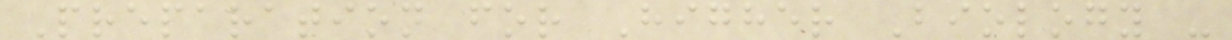Preparation for Higher Biology -
